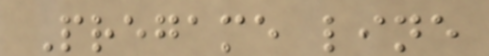Pregame line
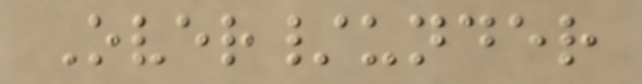Over/under
